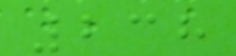238
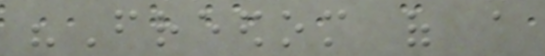"Freedom of a
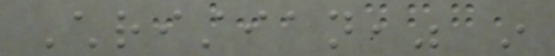Christian," in
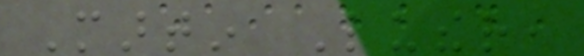Martin Luther,
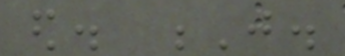ed. J.
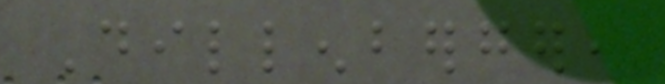Dillenberger,
